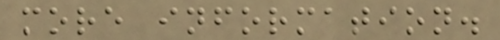more information.
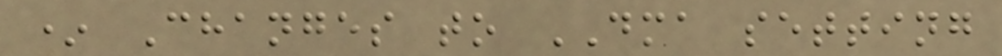* Changes to DMA setting
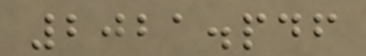2021.pdf
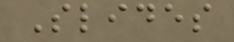Slides
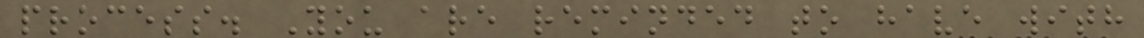process. You are reminded to have with
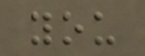you
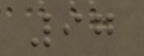97
